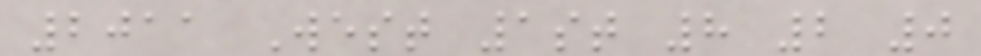2011 West 1st 8 2 0
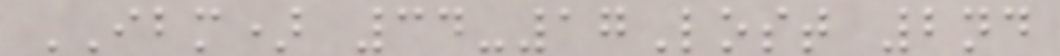IBM) 34-17Lost 2nd
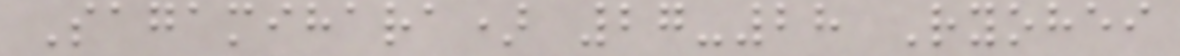Sagamihara) 27-28 Ryohei
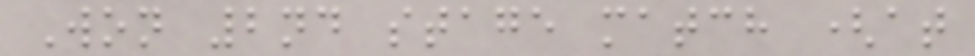Won 2nd stage match (at
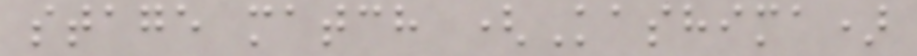stage match (Kashima)
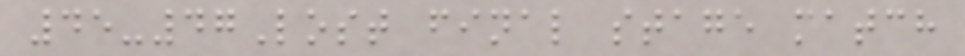45-47Lost final stage match
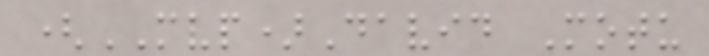(MVP)David Motu
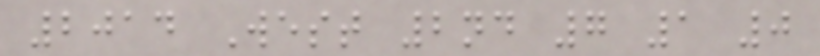2014 West 2nd 7 1 0
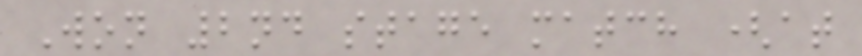Won 2nd stage match (at
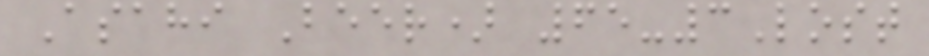Asahi Beer) 65-3Lost
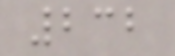232
